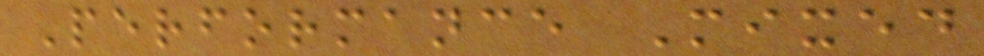Performance Mixed
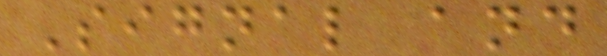Signal and
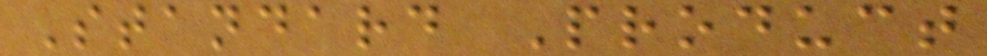Standard Product
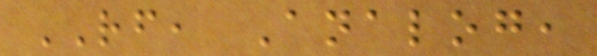RF, Analog,
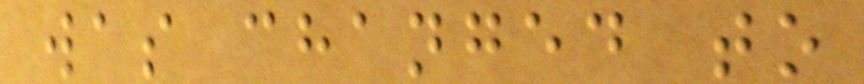was changed to
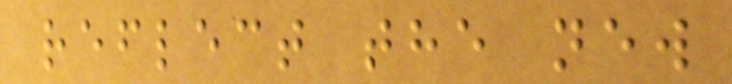reflect the new
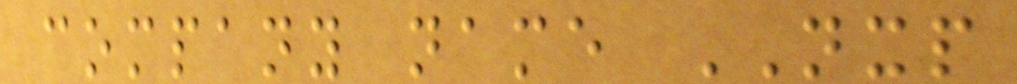company name NXP
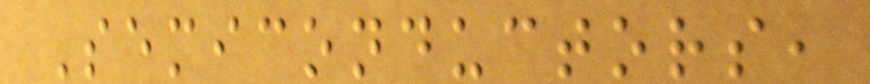Semiconductors,
